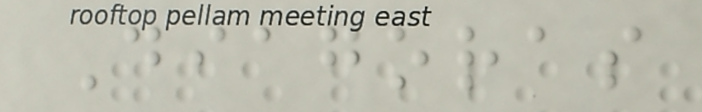Diagoras
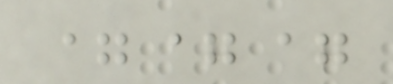===
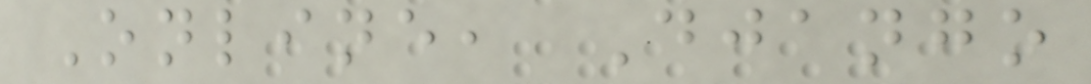Online, Django
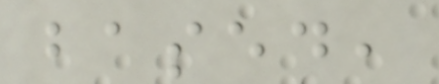based,
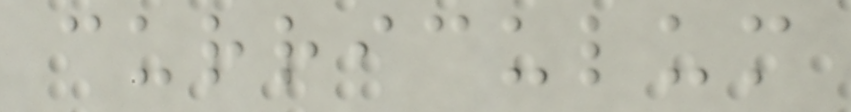curriculum
